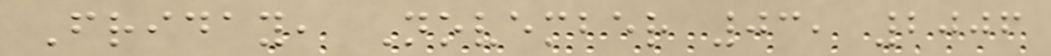Friday, November 03, 2006
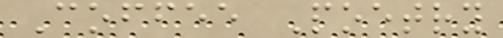Coffee Poetry
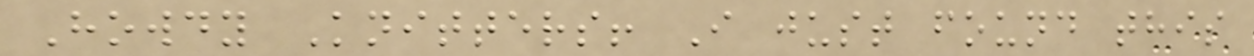Howdy Knitters! I just found this
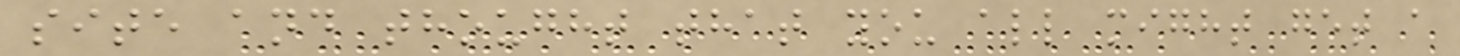site and thought that you all might get a
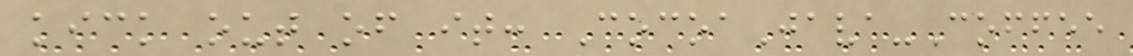kick out of it: CocoaJava-Coffee
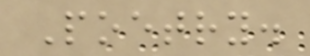Poetry.
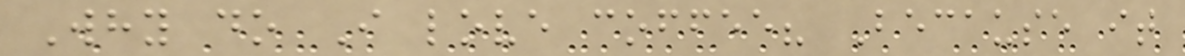Why do I love coffee? Because it
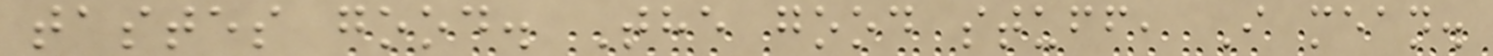tastes good. The good stuff, I mean.
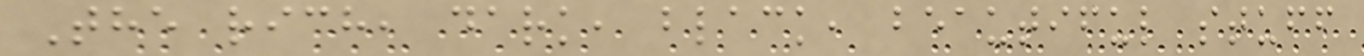The rich, dark, black, beautiful stuff
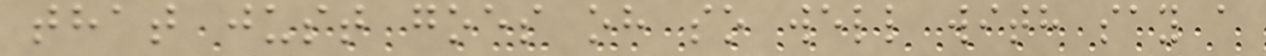that just goes oh so well with say a
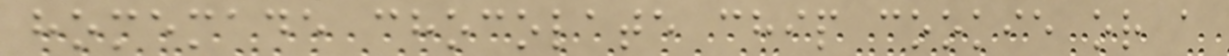homemade chocolate chip cookie or a
